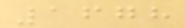1678
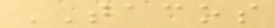TACOS
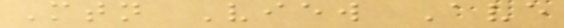Mtn View Ave
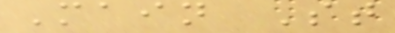Main St
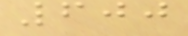600
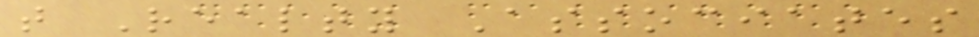t Realty Associates
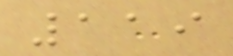119
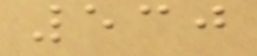530
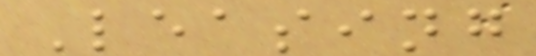Leasing
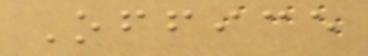Office
